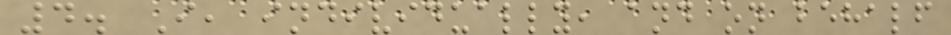4. I, individually, and on behalf
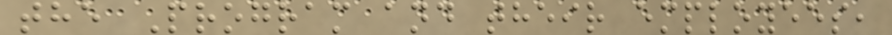the Program and their employees,
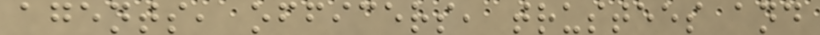agents, officers, trustees and
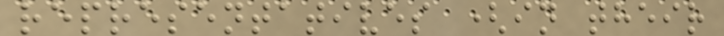representatives (in their
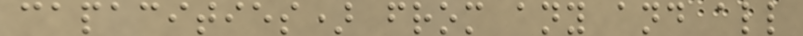capacities) from any and all
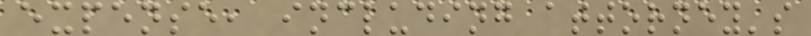expense, including attorney's
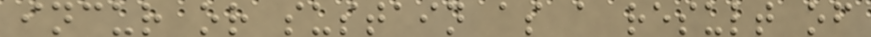incur or sustain as a result of
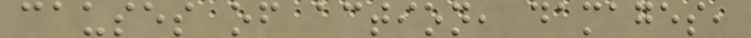causes of action, damages,
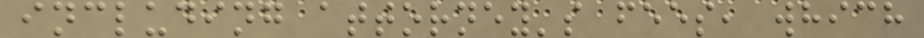including attorney's fees, which
